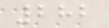282
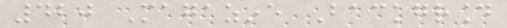420 Magazine Background
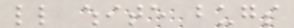little white bugs
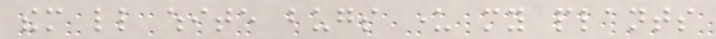them little white bugs under my plants
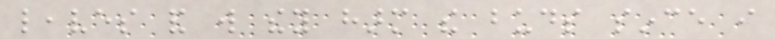leaves and will they harm the buds since i
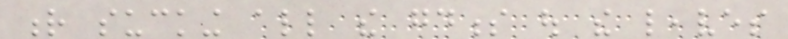r sucking all the goodness out the leaves
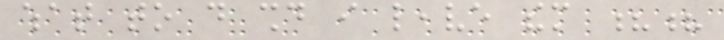what to do should i leave them ??
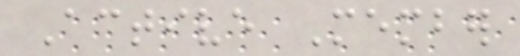Active Member
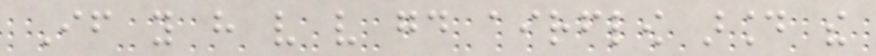If you have very very good airflow around the
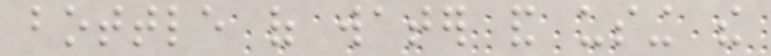bottle of water and using the
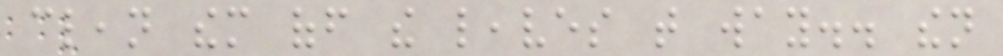clean them off the leaves that way.. then
